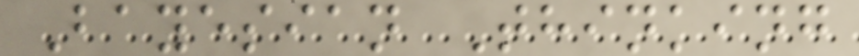Bayesian Thinking
